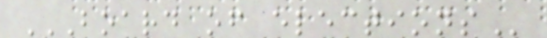BOARD OF ELECTIONS
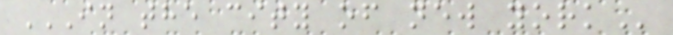IN THE CITY OF NEW YORK
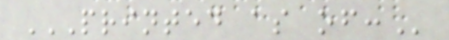PRINTED AS OF:
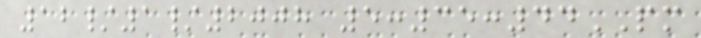12/1/2008 5:35:44PM
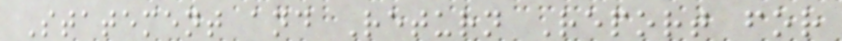Statement and Return Report for
